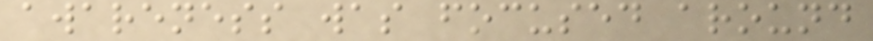awareness was focused around
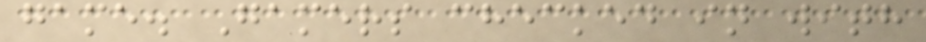game. Gamers checked in with
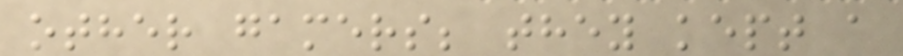other gamers; they kept a
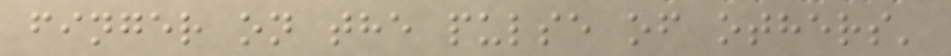finger on the pulse of others'
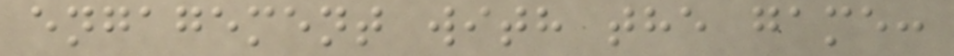engagement with the game:
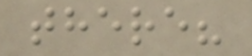there?
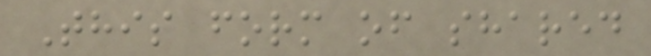This form of shared
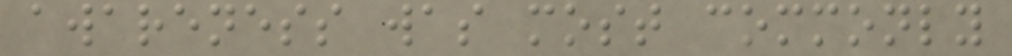awareness was most commonly
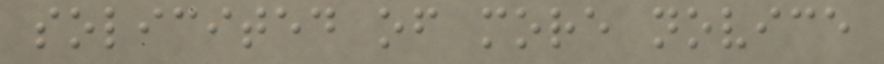solicited of more novice
